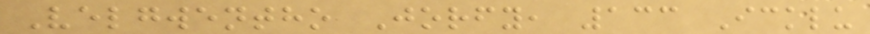Velgwentho Jorfy, 133 Icklu
